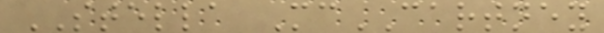STELLA McCARTNEY
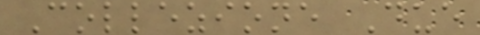Collezione Due
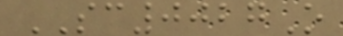SC0027O
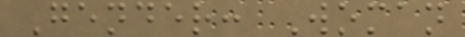Gender: Woman
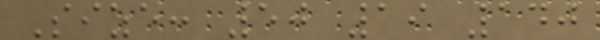Size: 50 19 140
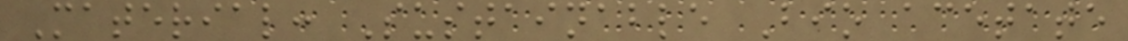Material: Sustainable Bio acetate
